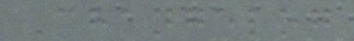Changelog
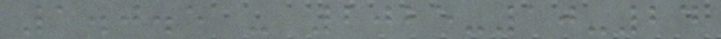1.0.5 - 2025-10-24
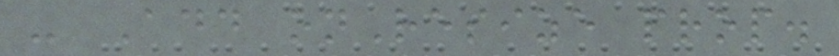- Add onResize prop.
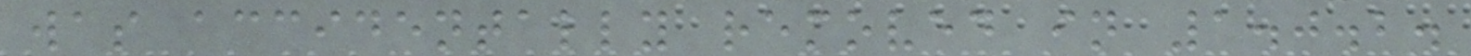was accidentally removed in 1.0.2.
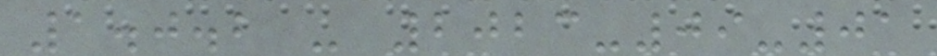1.0.2 - 2023-09-01
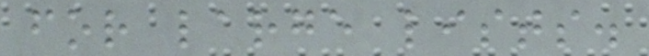for large lists.
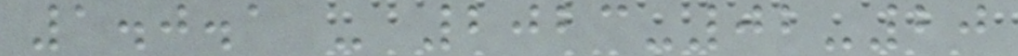1.0.1 - 2023-02-20
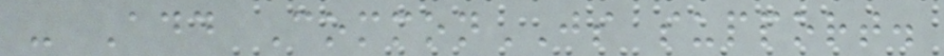- Add CommonJS support.
